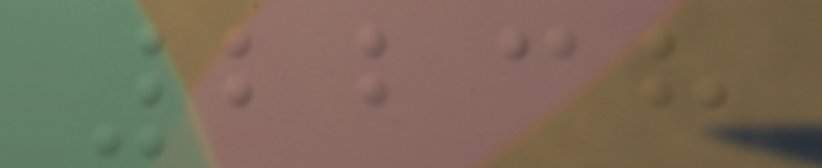2238
